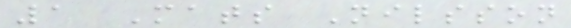1 Mats Nilsson
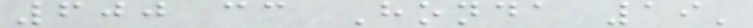600 cc Honda 19'
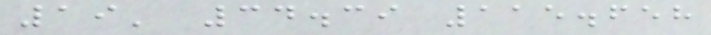19' 34.39 115.658
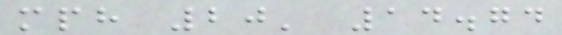mph 20' 14.74
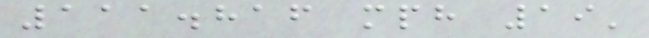111.816 mph 19'
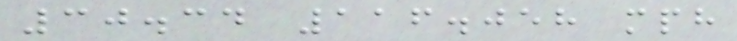30.34 116.058 mph
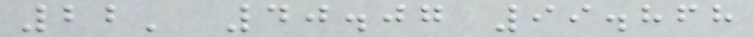22' 40.07 99.868
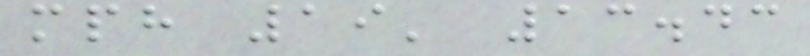mph 19' 13.43
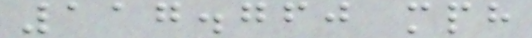117.760 mph
